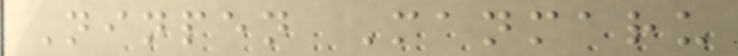Ninpen Manmaru
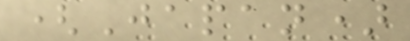(Japan)
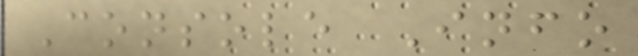Console Info
